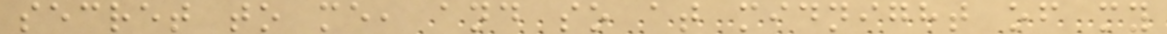secret to me, and so at midnight of my
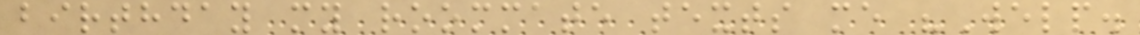birthday my roommate texts me "Welp.
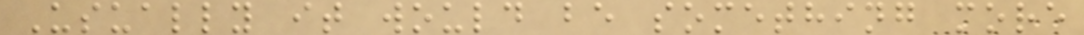Usually it would be something more
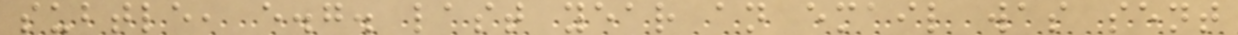subtle, e.g. last year an email was sent
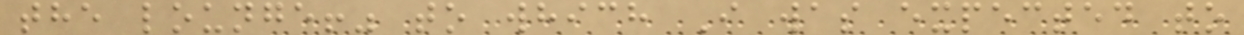the lounge!" to which I was expected to
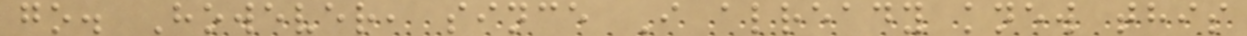go. However, since I already knew this
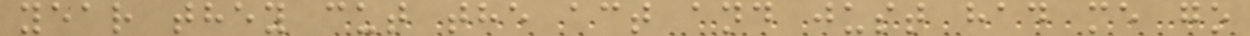year they cut the act and just had me go
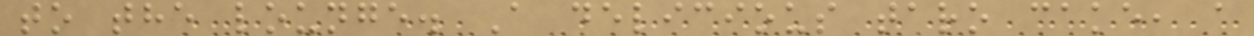to the lounge. A delicious taro cake, a
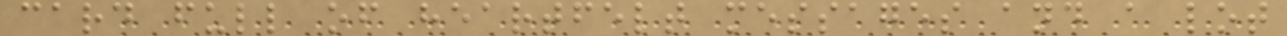card full of heartfelt messages and a lot
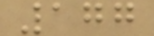177
